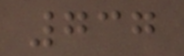737
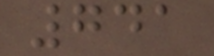741
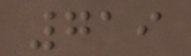719
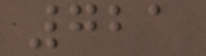721
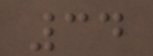34
